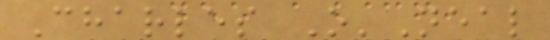Charles O'Neal
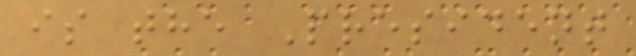is the President
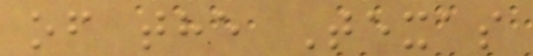of the Texas
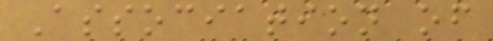Association of
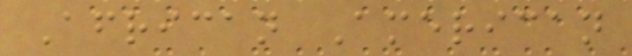African American
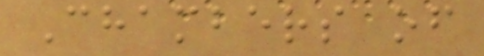Chambers of
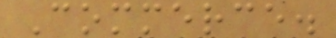Commerce.
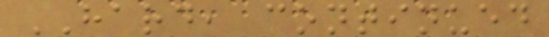HARD, continued
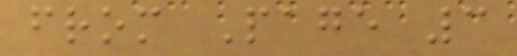from Page 3
